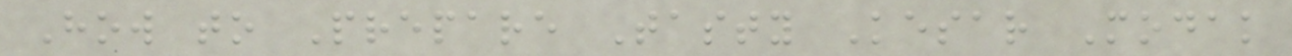How to Prepare Tasty Kesar Modak
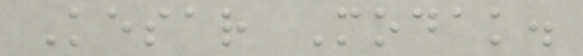Kesar Modak.
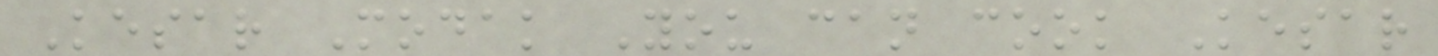Kesar Modak You can cook Kesar
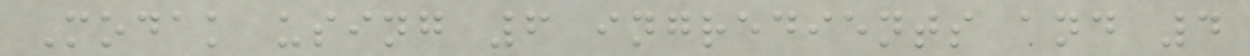Modak using 6 ingredients and 4
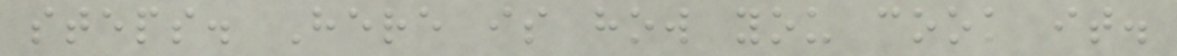steps. Here is how you cook it.
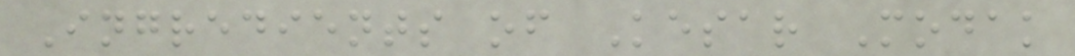Ingredients of Kesar Modak
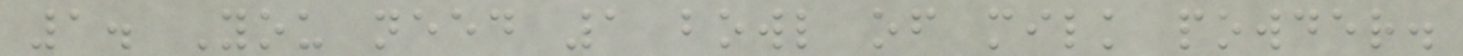1. You need 1 bowl of milk powder.
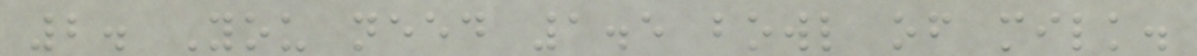2. You need 1.5 bowl of milk.
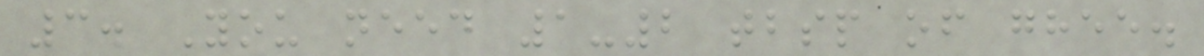3. You need 1-2 tbsp of ghee.
